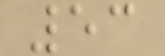53
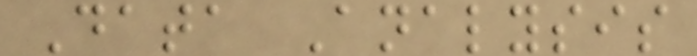Data Analysis
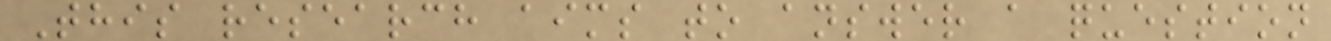This research aims to answer a question
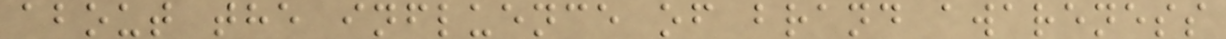about the influence of brand awareness
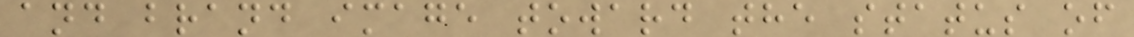and brand image toward the status of
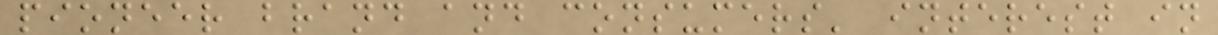pioneer brand and consumers' interest in
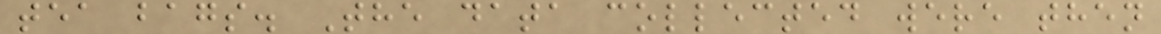tea bags. The data collected were then
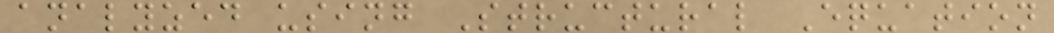analyzed using Structural Equation
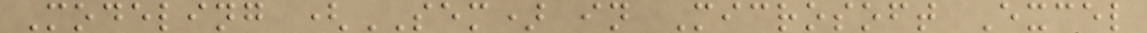Modeling (SEM) in Microsoft Excel
